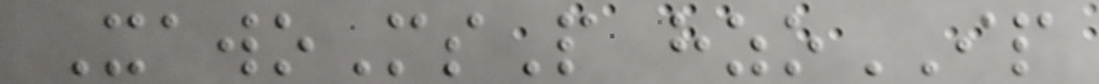XawoMsP hzoIP
